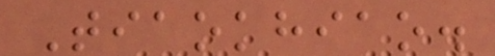Tiaokhiao.
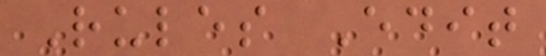Rules Edit
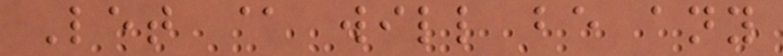Let @ will be any
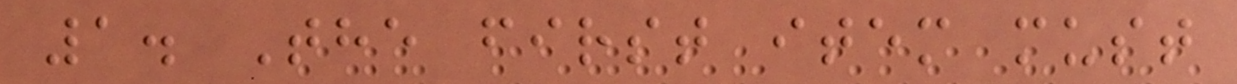1. The first item must
